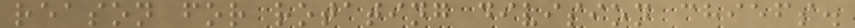reason for rotating division chiefs.
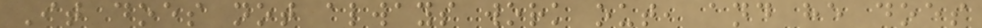It does not always work out, and he does
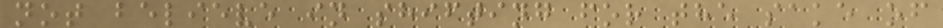not believe in shifting for the sake of
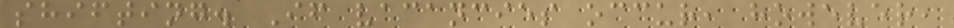shifting. If vacancies occur, however,
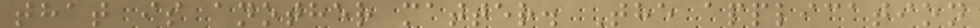that is another matter. The application
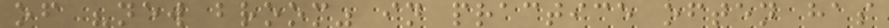of "new broom" in practice often has
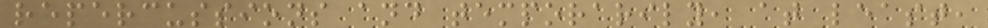repercussions and temporarily, at least,
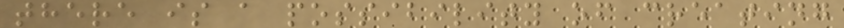there is a possibility of creating
